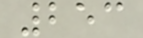253
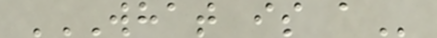WHAT IS A
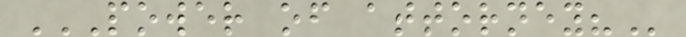POWER OF ATTORNEY?
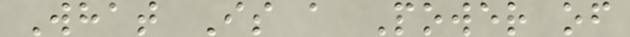What Is a Power of
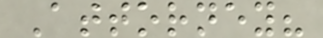Attorney?
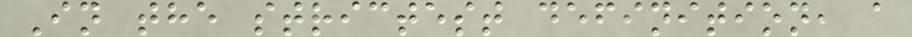In the strictest definition, a
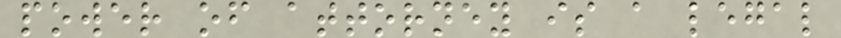power of attorney is a legal
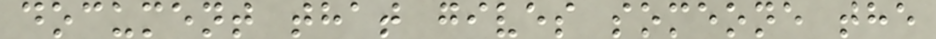document that gives someone the
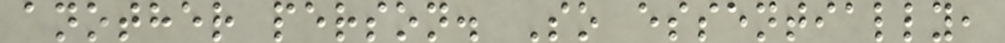another person. So essentially,
